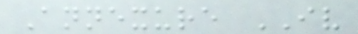Annexure IV
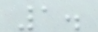1.
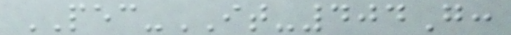PEC-IT-404G:
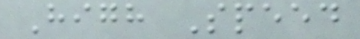High Speed
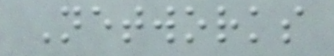Networks
